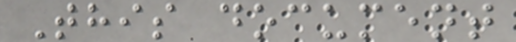This document
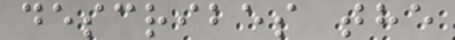describes the
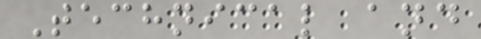Technical and
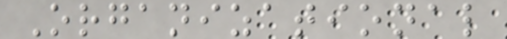Organizational
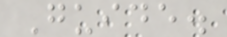Guide.
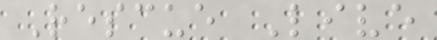Rescue Live
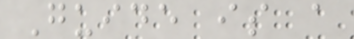Guide is a
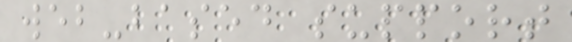web-based support
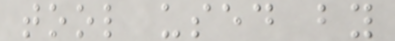tool used by
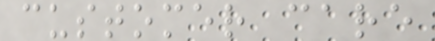customer care
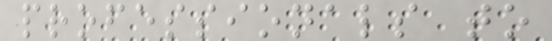professionals to
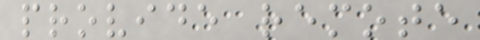provide remote
